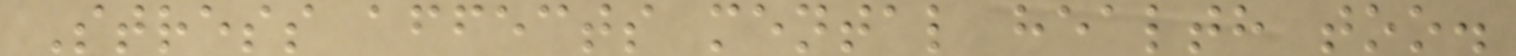Stress affects mental health too.
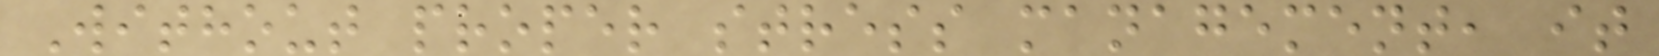Without proper stress management, it
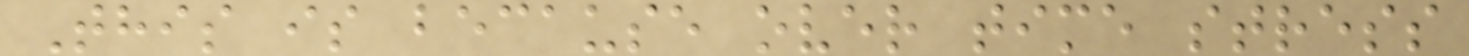This is because over time stress
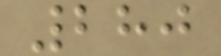280
